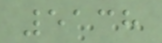5138
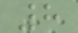8
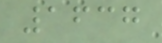1637
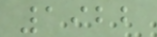1922
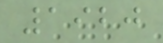1920
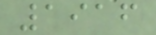1916
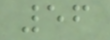56
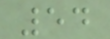54
